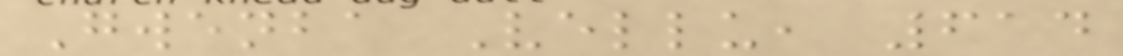Gwenba Vellu, 614
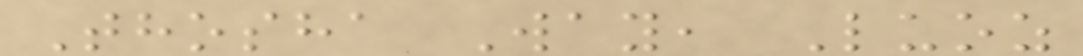Thosha Way, Luoz
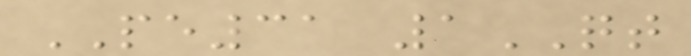PE31 1QT
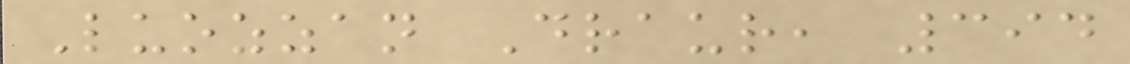Luozzan Draur, 394
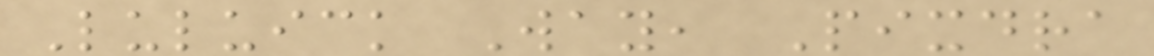Luluick Way, Pixdra
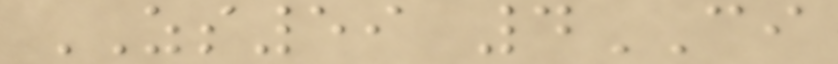ZS59 4CI
